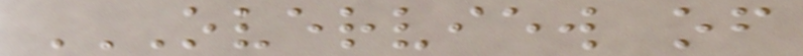OVERVIEW OF
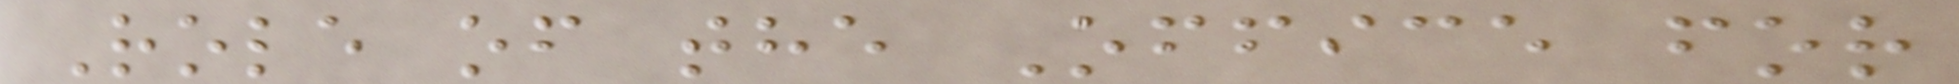Role of the Office for
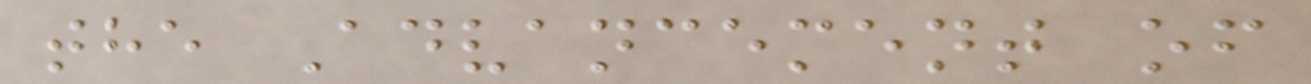the Advancement of
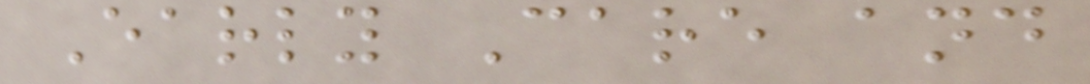Early Care and
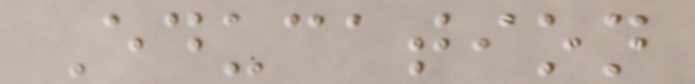Education
